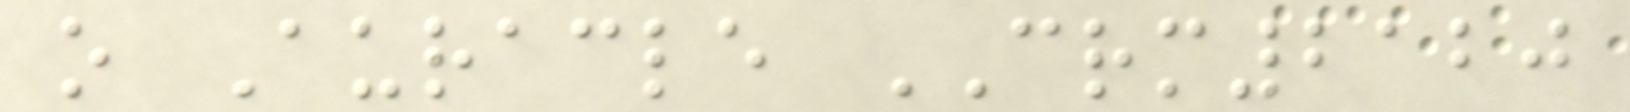o Auracle CRM2120
